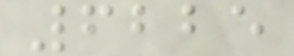6225
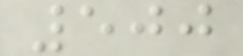500
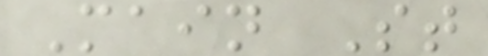Main St
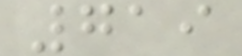719
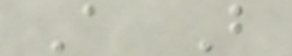A B
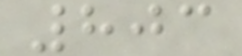803
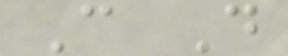C D
